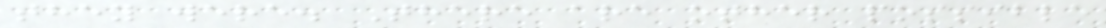they were. There are other possible
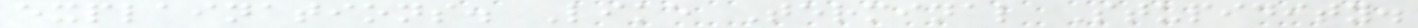explainations. Like Terminal Stupidity.
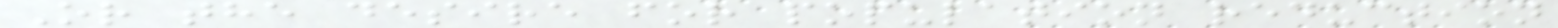Or the desire for population reduction
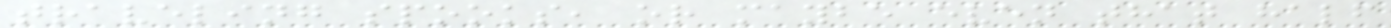traveling spooks, or maybe even that half
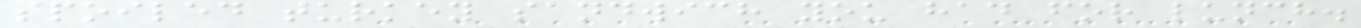spoiled turkey sandwich you had for lunch.
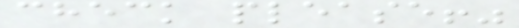check please!"
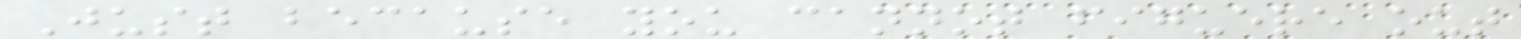Just because you cannot figuere out
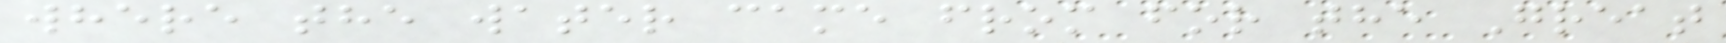where the water came from for the Great
